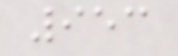953
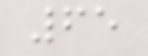65
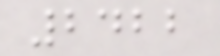2422
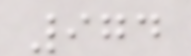974
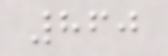860
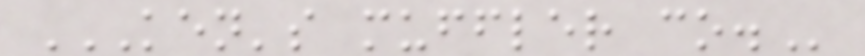KEN'S MUFFLER CO.
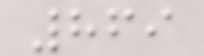869
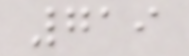719
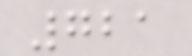721
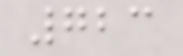723
